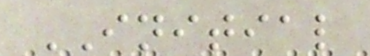INITIAL
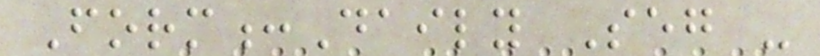Form:Daily Seg -
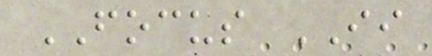FOCUS II
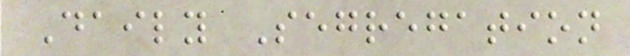Daily Segregation
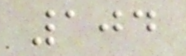104
